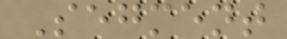Segment
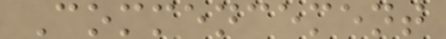Commencement
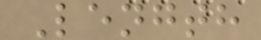Length
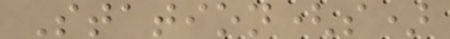Station(s)
